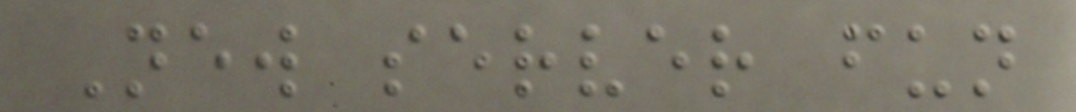New server fun
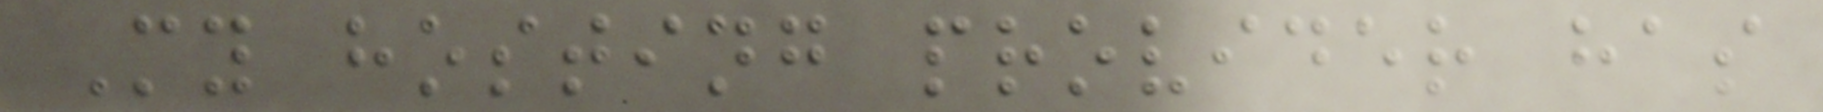My hosting provider has
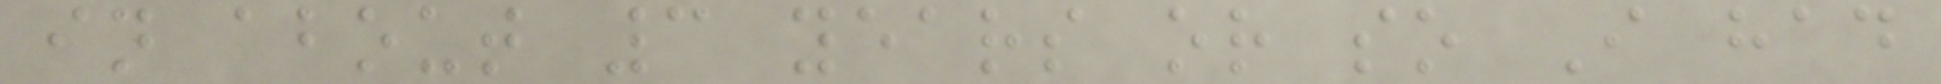in about 3 years or so I had
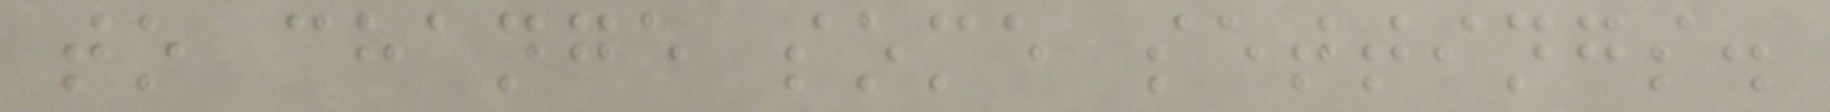to change some settings.
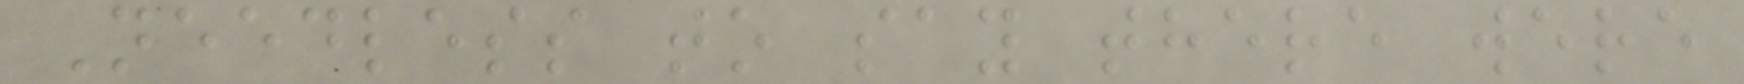Needless to say there were
